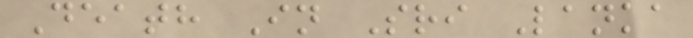Death In Sri Lanka
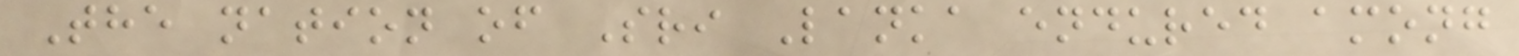The nation of Sri Lanka endured among
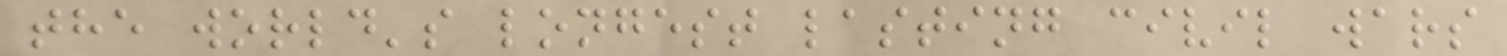the world's longest lasting civil wars
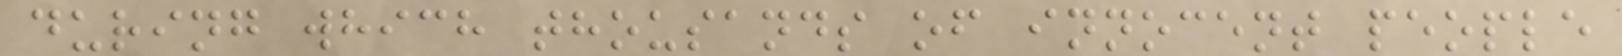during which thousands of innocent people
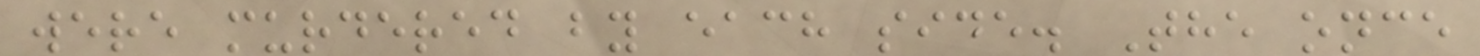were murdered by each side. The once
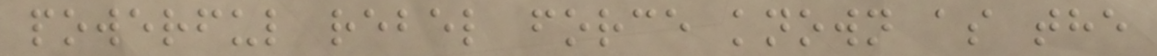powerful rebel force known as the
